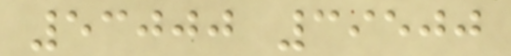53000 39500
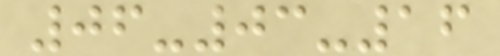06-03-16
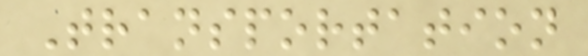Transportation
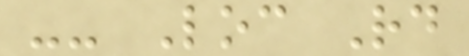-- Loc Rd
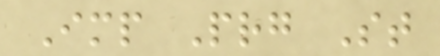Imp Prg St
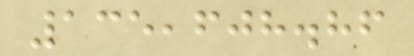135,608.86
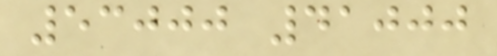53000 41000
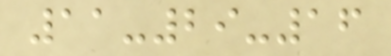11-29-16
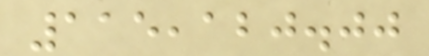115,120.00
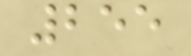255
